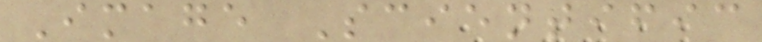Image Scientific
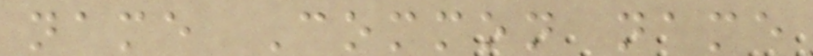name Common name
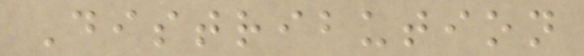Distribution
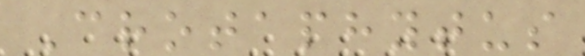Crotaphytus
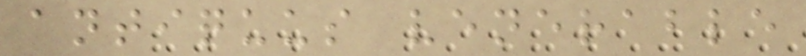antiquus venerable
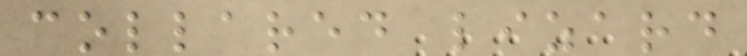collared lizard
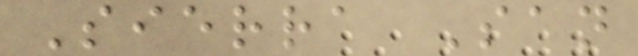Sierra San
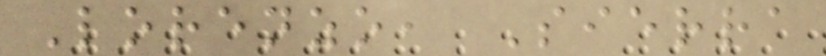Lorenzo, Sierra
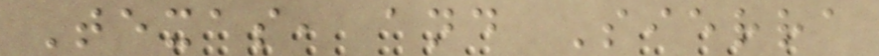Texas, and Sierra
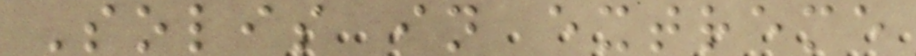Solis in extreme
